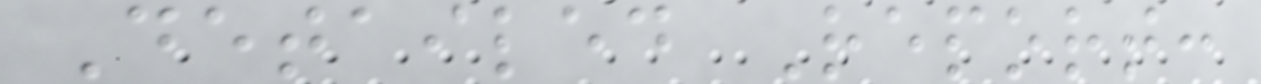Detailed Report:
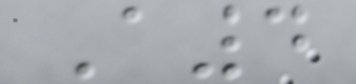A4
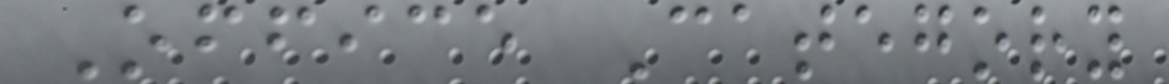Office Category
